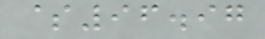$96.97
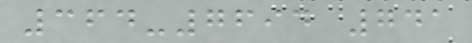364-7694 741
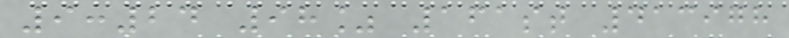9:24 98% 161st 413978
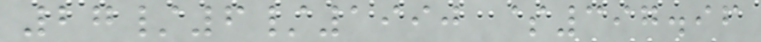27/6/1990 $397.96
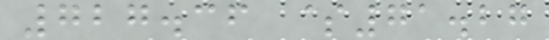727.36 $71.27
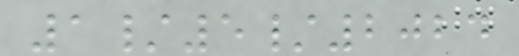1/5/2024
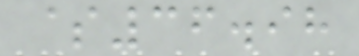$36.98
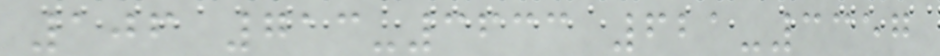106 713-3633 621-3357
